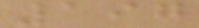197
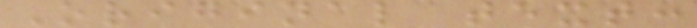Original text:
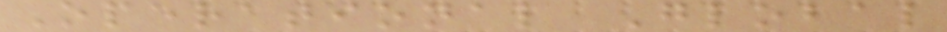Operational Global
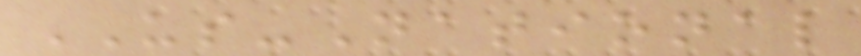US-National
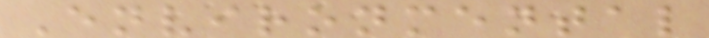Environmental
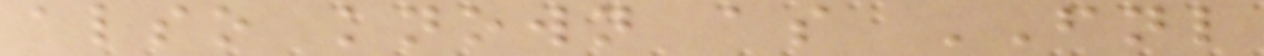also known as FNL
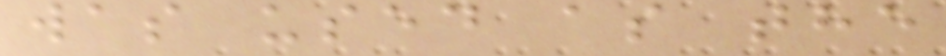was used as the
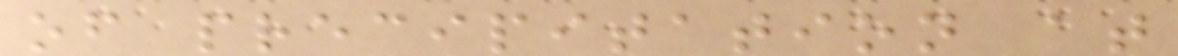of precipitation at
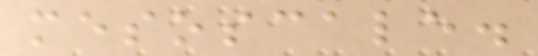mesoscale.
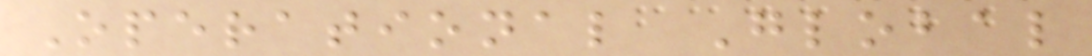Operational Global
